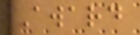Award
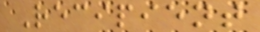Recipient
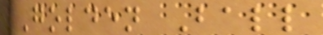Golden Ball
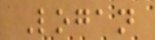Logan
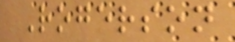Rogerson
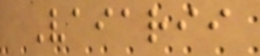Vaiarii
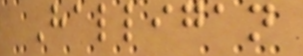Halligan
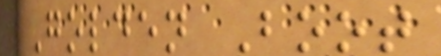Golden Boot
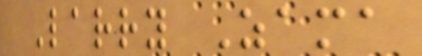Larry Zama
